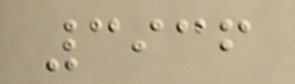3936
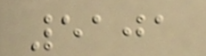5101
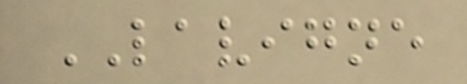LAVIGNE
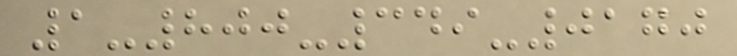1-800-349-0170
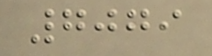7079
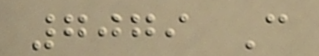7079 C
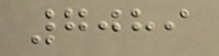7089
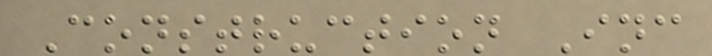Construction Inc
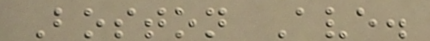Boston Ave.
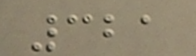321
